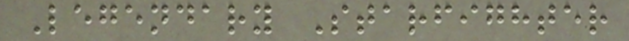Legendary Starfighter
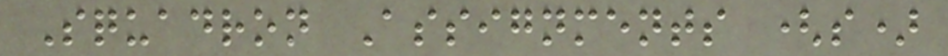Squadron Assignments (s)
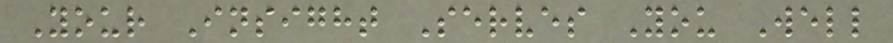Your Insight Serves You Well
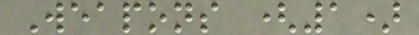Weapons (1)
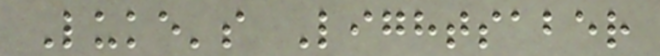Luke's Lightsaber
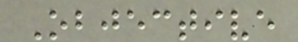Objective
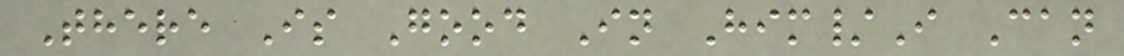There Is Good In Him/I Can
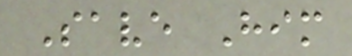Save Him
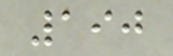190
